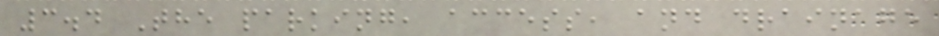3.4 The parking, access, and drainage
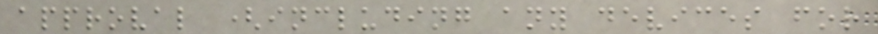approval (including any devices for
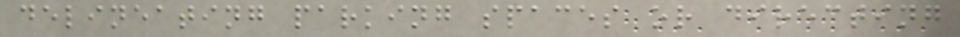delineating parking spaces or directing
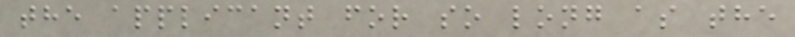the applicant for so long as the
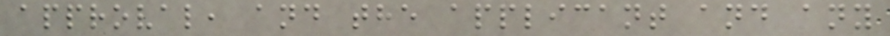approval, and the applicant and any
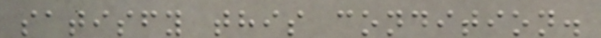satisfy this condition.
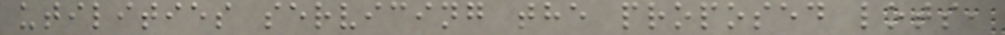utilities servicing the proposed lots,
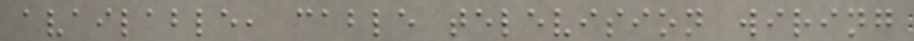available, cable television wiring
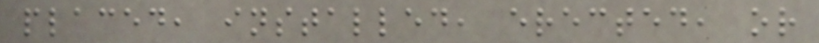placed, installed, erected, or
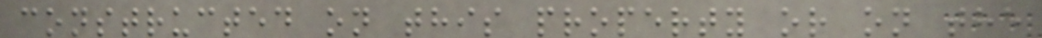constructed on this property or on the
